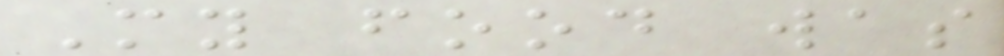My food was
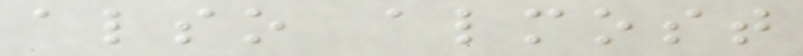also almost
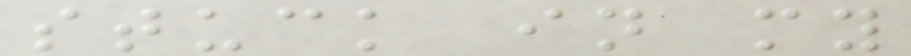stuck in my
